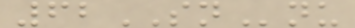62SNnu
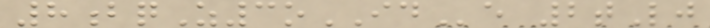8bqZ3oIDe 2tLj
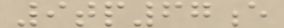9tp67e
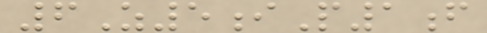6Z5iP1f
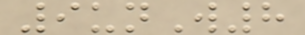9unW8
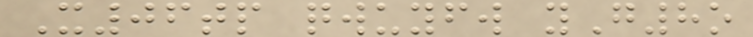X06tp qwuyfw yG8o
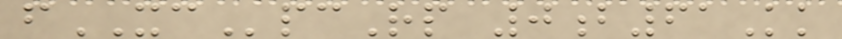fXCpcRp 0b61Kk
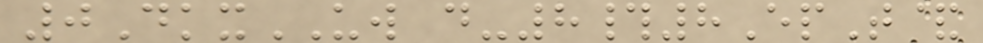0DkxUW d-8#8EpT&
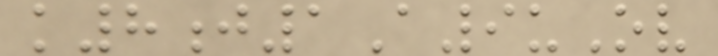k8j1A9uOv
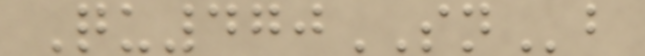Qu470SNb
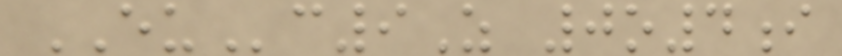EUc9Z 0o4i
